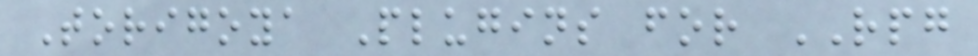Torigoya Plugins for RPG
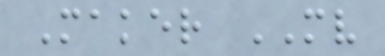Maker MV
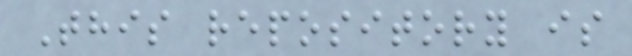This repository is
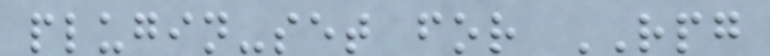plugin-set for RPG
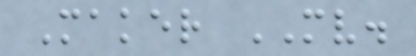Maker MV.
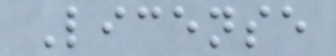License
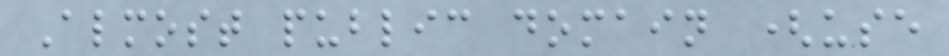Almost public domain (use
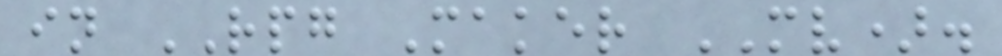in RPG Maker MV).
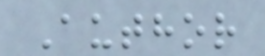Author
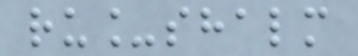ru_shalm
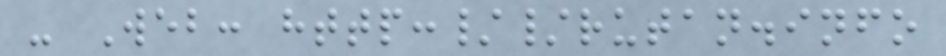- Web: http://rutan.info
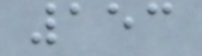153
